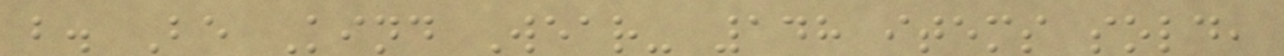b. Be Kind Wear- 148 items sold,
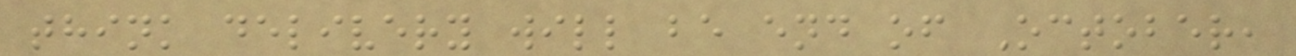think delivery will be end of October,
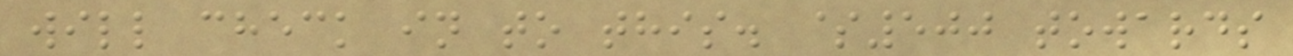will check in to this. $500 towards
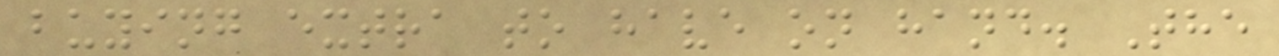buying extra to have on hand. The
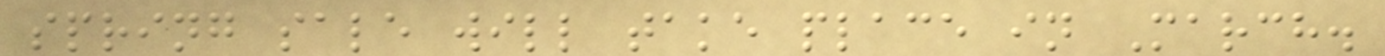spring sale will take place in March.
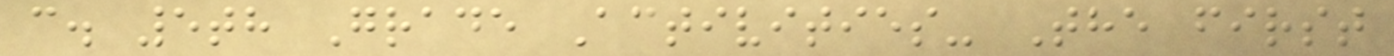c. 5th Grade Activities- The first
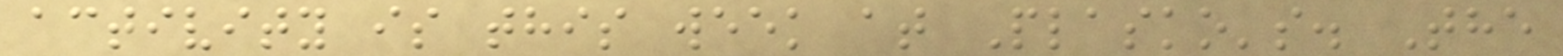activity is this week at Plasko's. The
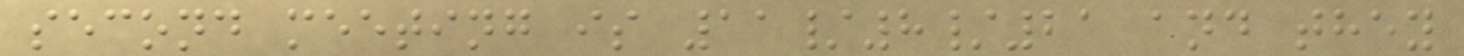second meeting is 11/8/21 and they
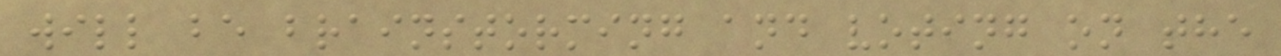will be brainstorming and voting on the
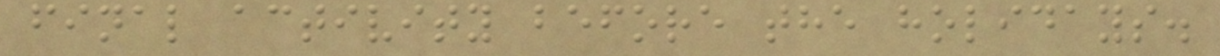final activity before the holidays.
